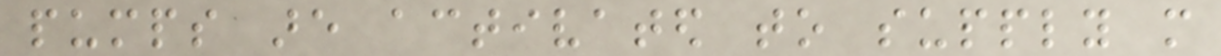pumps are activated to supply more
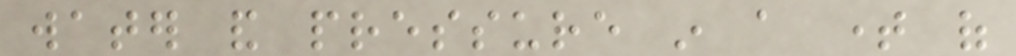water and pressure in a time of
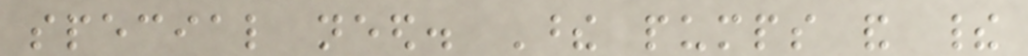special need. These pumps and their
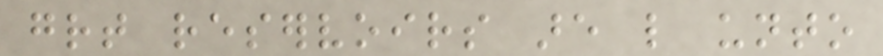great reservoirs are like unto
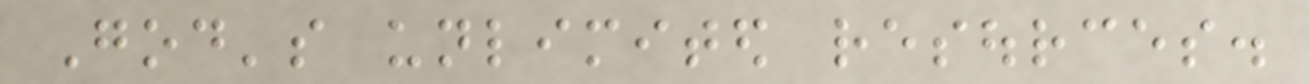God's unlimited resources.
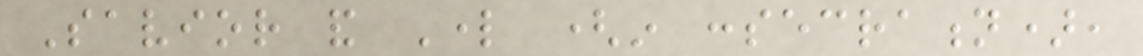Savior and Lord (in consecration),
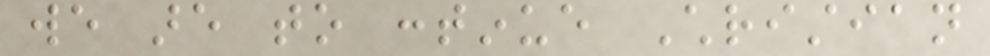we are to continue Christian
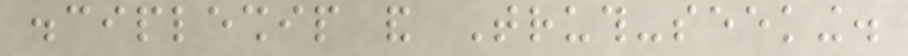discipleship and Truth-seeking.
